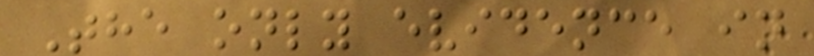The only evidence in
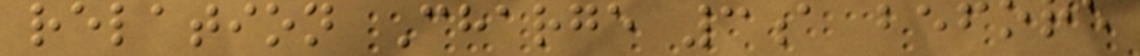relation Charge 3a before
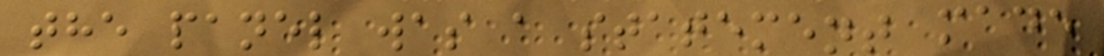the panel was a statement made
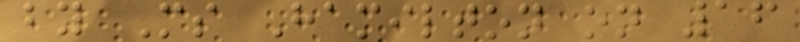by Ms Hamilton on 16
